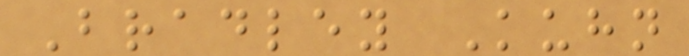Bradley Kuhn
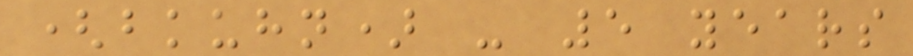(bkuhn) - 5 years
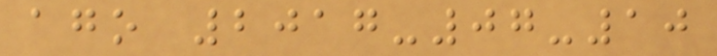ago 2017-07-10
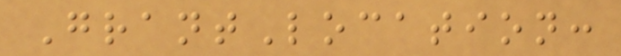GrantLocation:
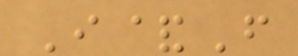I&F
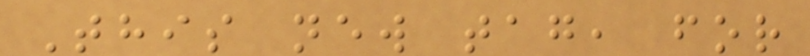This new tag, for
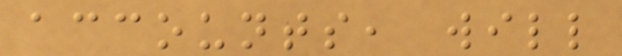accounts, will
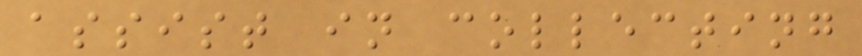assist in collecting
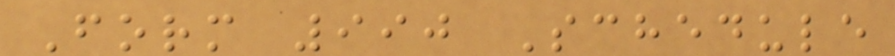Form 990 Schedule
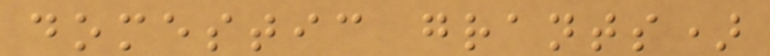domestic grants)
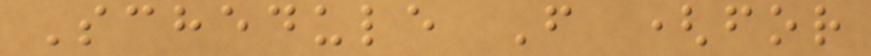Schedule F (for
